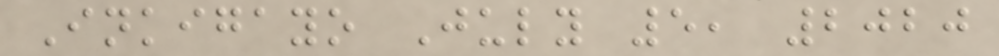Inkigayo July 5, 2020
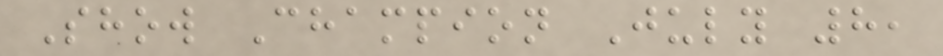Show Champion July 8,
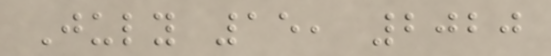July 15, 2020
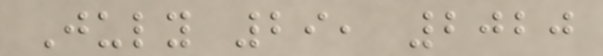July 29, 2020
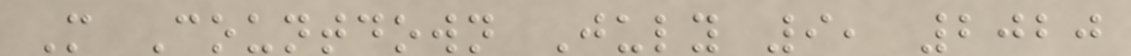M Countdown July 9, 2020
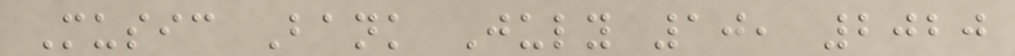Music Bank July 10, 2020
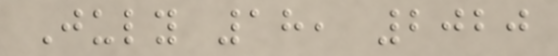July 18, 2020
